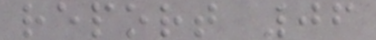report 06
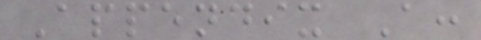Appendix A:
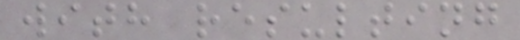with resulting
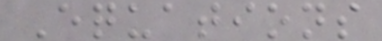Equations
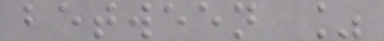between %
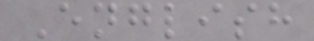English
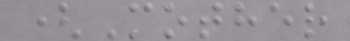(Mother
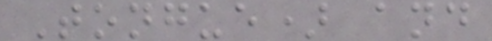Tongue) and
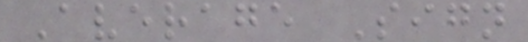Average Sign
